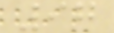97
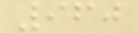960
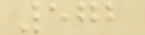572
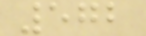572
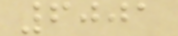6001
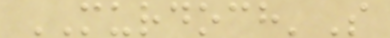MURDOCH'S
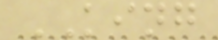KING
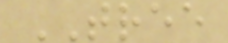TREE
